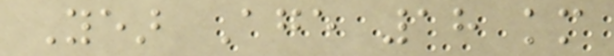Year Age 18 km
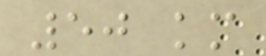50 km
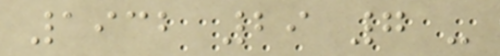1932 29 7 -
